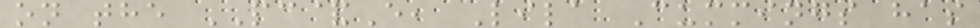on the PC&E, Lila Cummings has
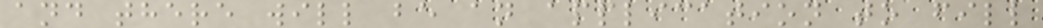and there will be an application to fill
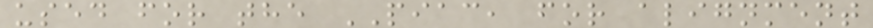used for the PIAC, for alignment
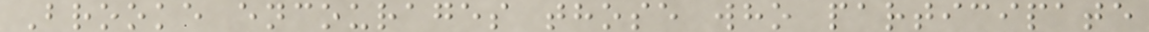Brooke encourages those who participate
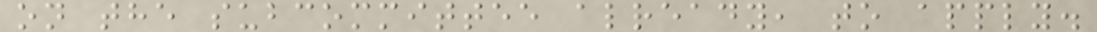on the subcommittee already, to apply.
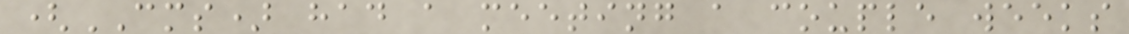(CMS) had a meeting a couple weeks
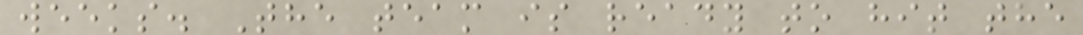weeks. The team is ready to hit the
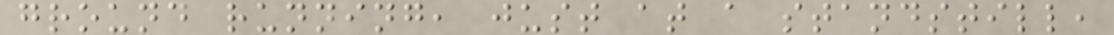ground running, just at a standstill,
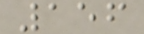156
